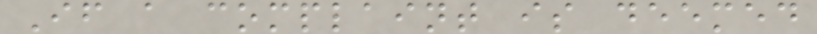If a complaint is deemed
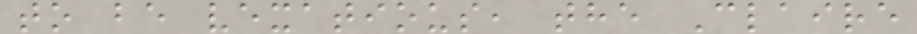to be vexatious, the Claire
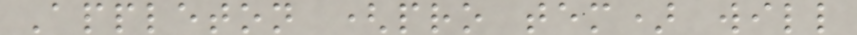Appleton (pro tem) will
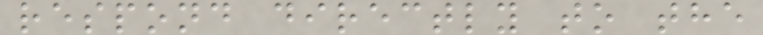respond directly to the
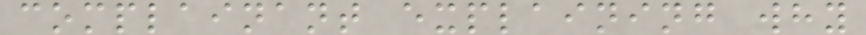complainant explaining why
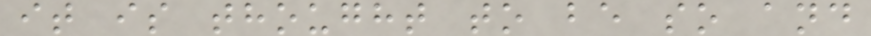it is thought to be so and
